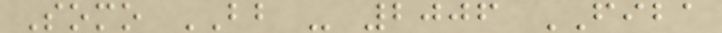Somo BB - 2006 FIBA
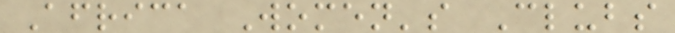Africa Women's Clubs
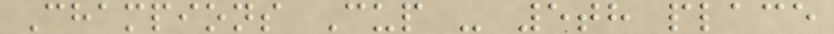Champions Cup - 5th place
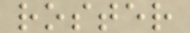roster
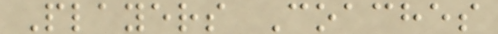Players Coaches
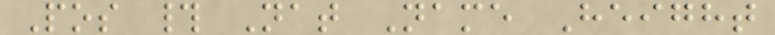Pos # Nat Name Height
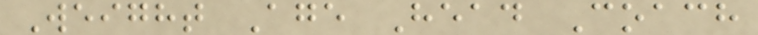Weight Age Head Coach
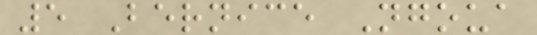5 Bernice Ngoua
